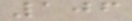106
